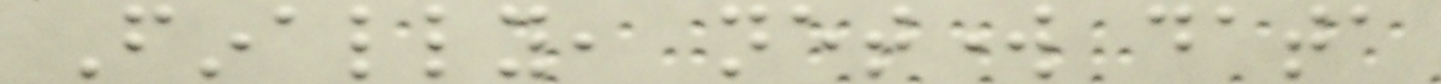Finally, network data
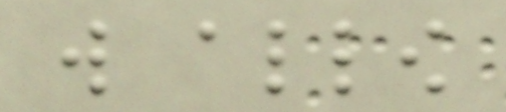will allow
